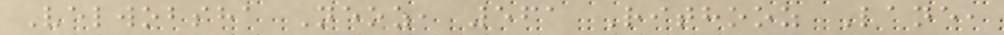Velwobsha Neoz, 561 Rithooz Lane,
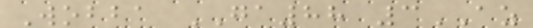Wobba GA88 3AZ
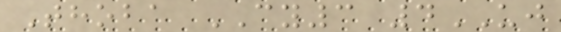Thoba CY3 4UJ
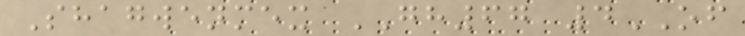Shagwenmex GH67 4OF
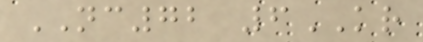NC72 6KR
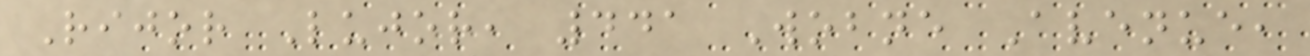Rijor Lujor, 441 Wobne Avenue,
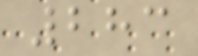283
